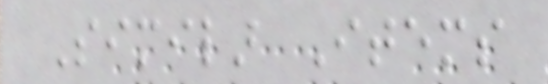Similar Items
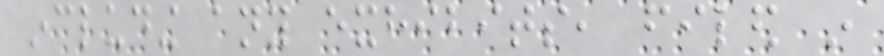including any exhibits, filed in
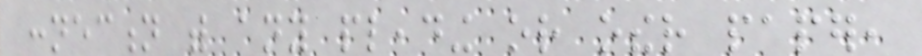connection with any pleading or other paper,
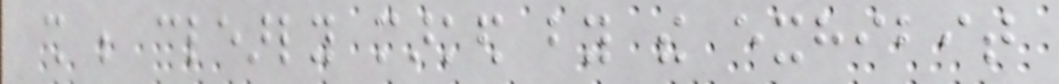shall be clearly marked by the exhibit
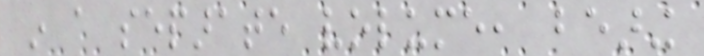in a separate volume, bearing
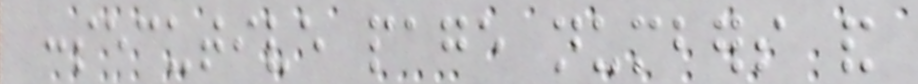consecutive page numbers and
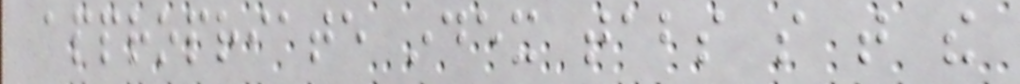appropriate index tabs so that the
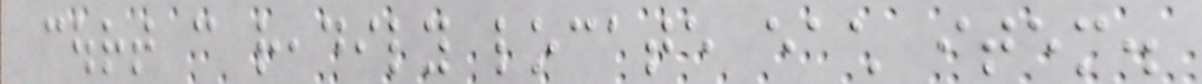court can readily locate each item.
